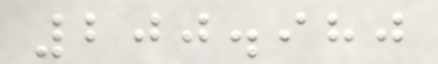200.980
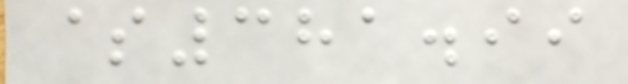$381.99
